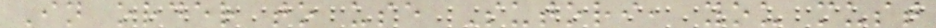In order to use Sutori, you must
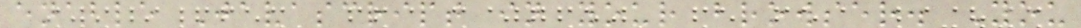enable Javascript in your browser. You
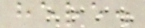here.
